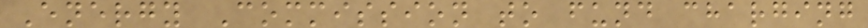Energy Commission to fund charging
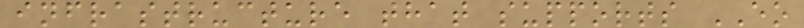infrastructure that supports EO
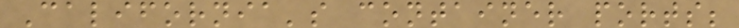California's container ports;
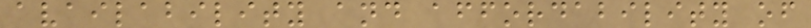availability and affordability of
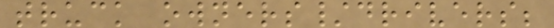truck owners/drivers;
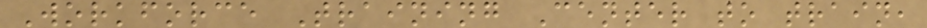Workforce Training Center to train,
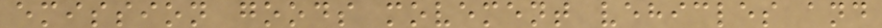emission goods movement vehicles and
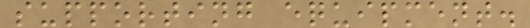supporting equipment.
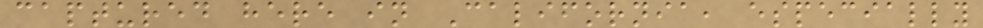captured here in California, especially
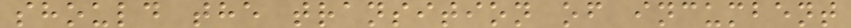should the transition of incumbent
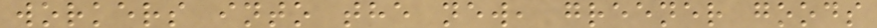workers into the new, greener goods
